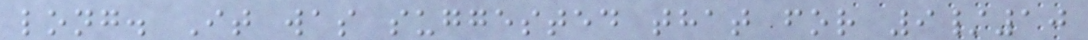long. It was suggested that for 9/10
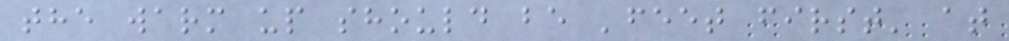the warm up should be 'feet first' at
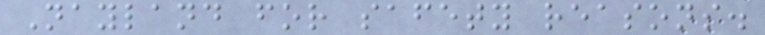Nayland for safety reasons.
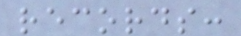records:
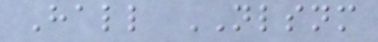Hall NLSNM
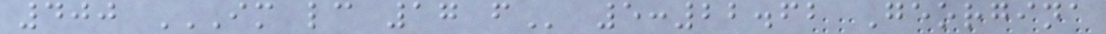400 IM LC 17 F 5:22.62 Georgina
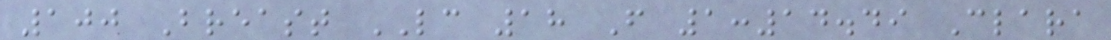100 Breast LC 18 F 1:14.49 Clara
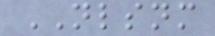NLSNM
